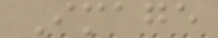Image
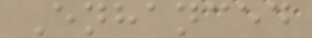Enhanced
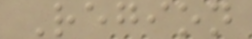Region
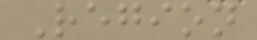Region
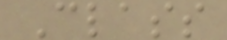Class
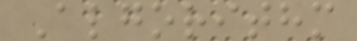Algorithm
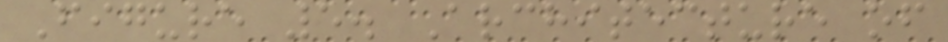Figure 5. Architecture of
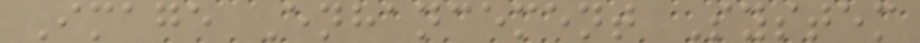Image Enhancement System
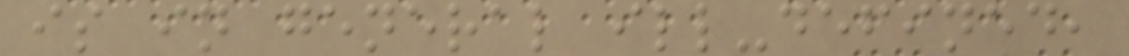is in general ill-defined,
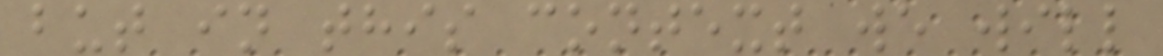but in this context we will
